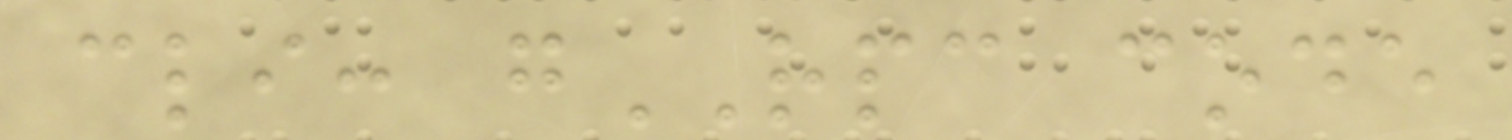cli: gRPC code
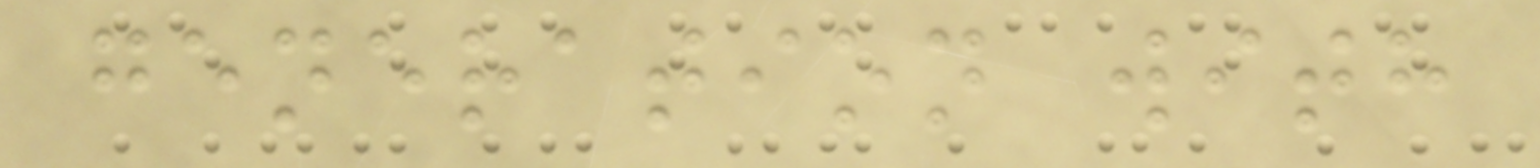generation with
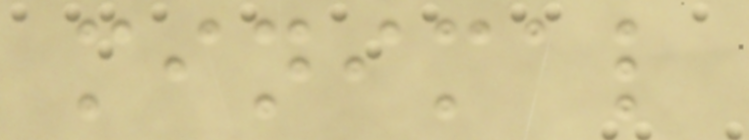minimal
